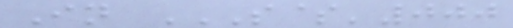In S$'000
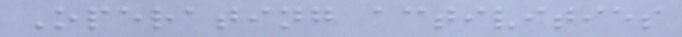Operating activities
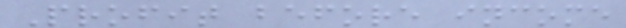Profit before income
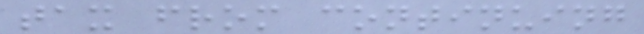tax from continuing
